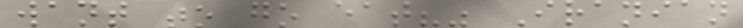want to go eat?" Iranian
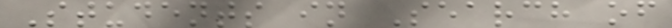Students in Search of
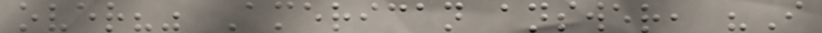over?" American answer, "I
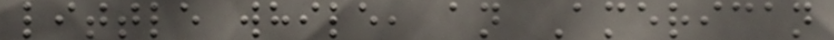little while, an American
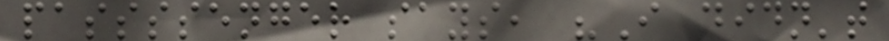passssenger says, "I didn't
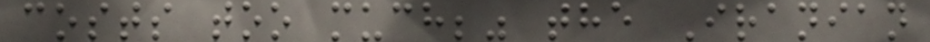costs too much;" the Iranian
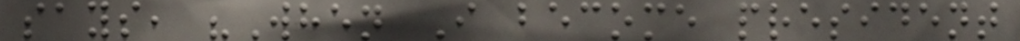says, "When I become president
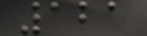121
